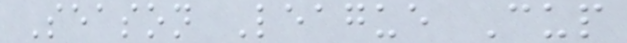Season League Cup
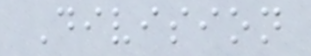Division
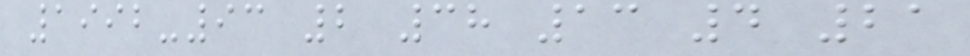1992-93 2 38 13 4 21
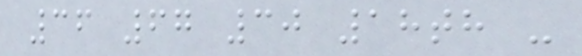36 67 30 18th -
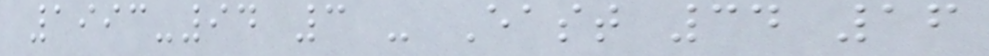1993-94 3 - East 34 16
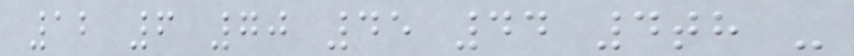12 6 70 45 44 4th -
